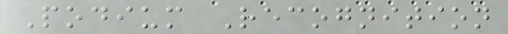Podium Recognition
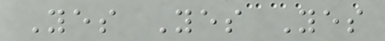Yes Yes Yes
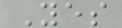Yes
